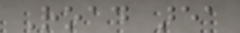Road area
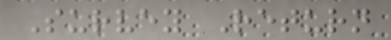Survey Return
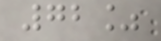72%
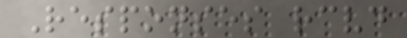Responses received
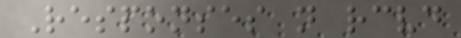Responses not received
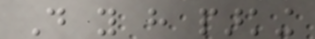Do you have parking
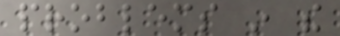problems in the
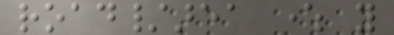road/area where you
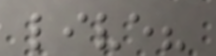live?
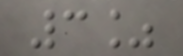3%
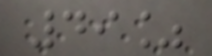49%
